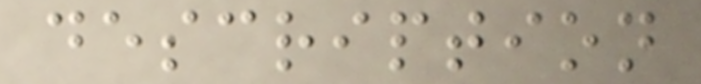description
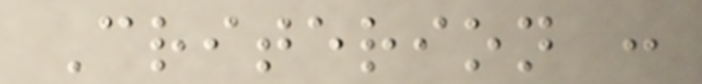Criterion :
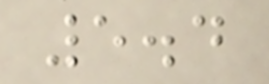5.4
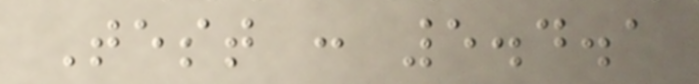Test : 5.4.1
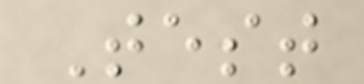Test
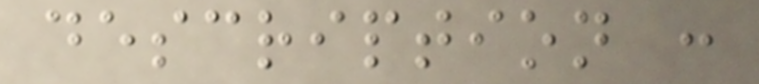description :
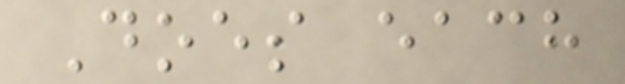Does each
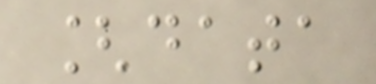[data
